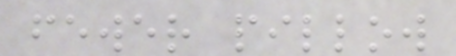fewer pillow
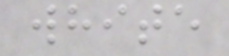white
